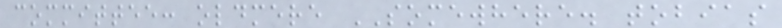committee: oldmere SOMEWHERE. tobias
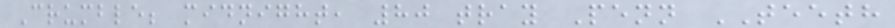Crumble; midnight, 80 tray Penn TEETH
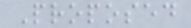Proposed
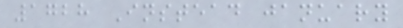1728 Instead january
